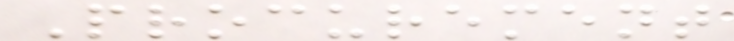Procurement
